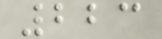223
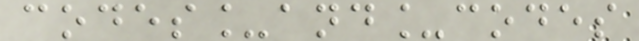codes_and_codes
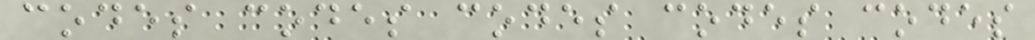codes codes codes codes codes
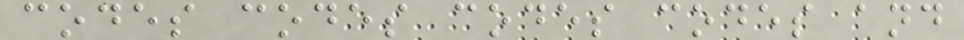codes codes codes codes and
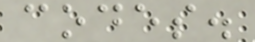codes.
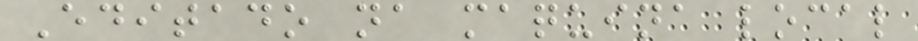Editado na maquina local
